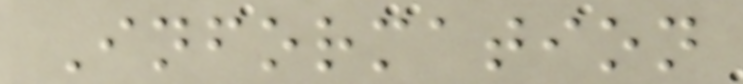Information
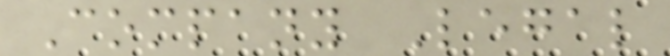Company Legal
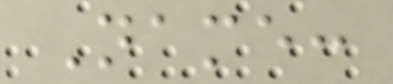Name:
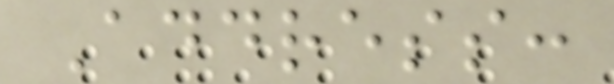Address:
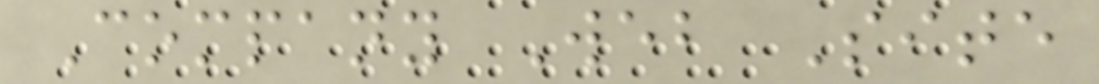Company Web Site
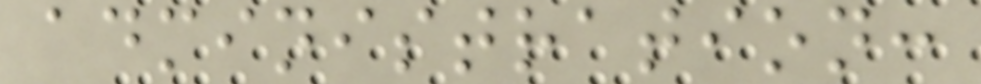administration:
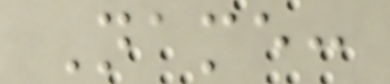Name:
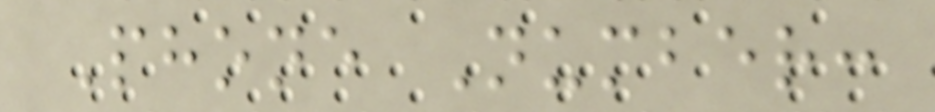Phone Number:
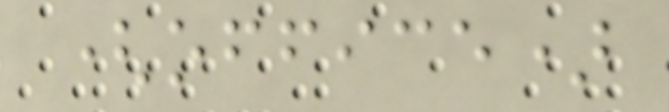(office)
